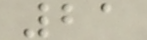21
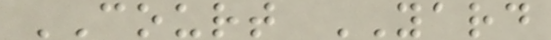COURT YARD
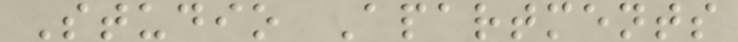Studio Apartments
